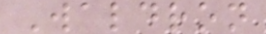Waldron
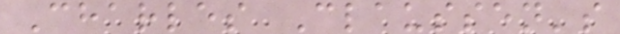Charles Claussen's
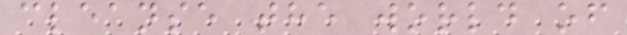cleanse the world of
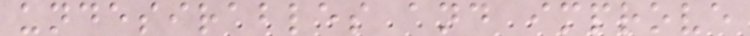undesirables and improve
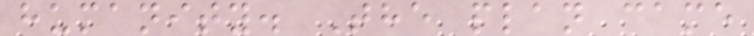humanity. The plan came
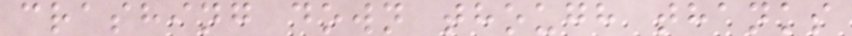crashing down though thanks
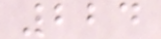224
